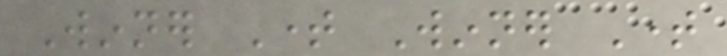Winner Time Winner Time
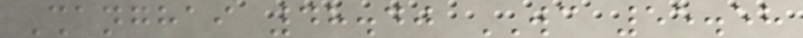Shanghai 48.40 WC 55.58
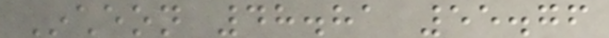Incheon 48.81 55.76
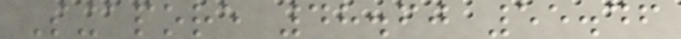Singapore 48.60 55.46
